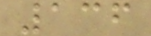136
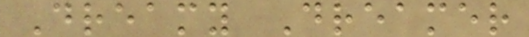Dreamy Dreamer
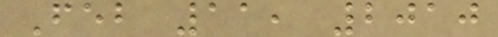Feb 11, 2010
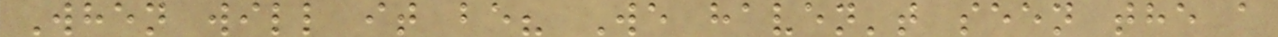When will it be? We haven't seen the a
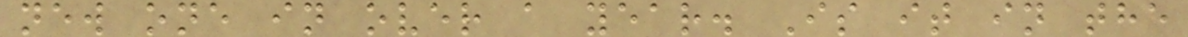new one in over a year. Is it in the
